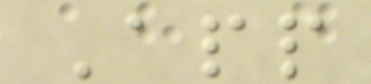App
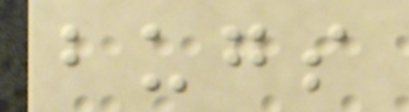bugs
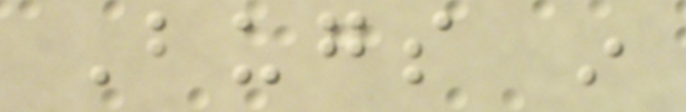Bugs in
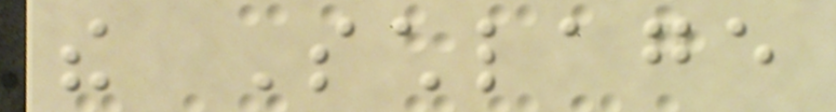the Schlage
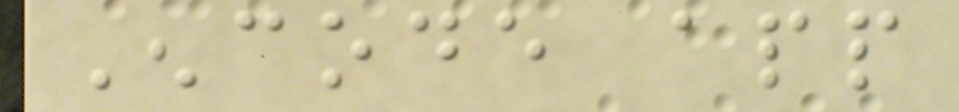Encode app
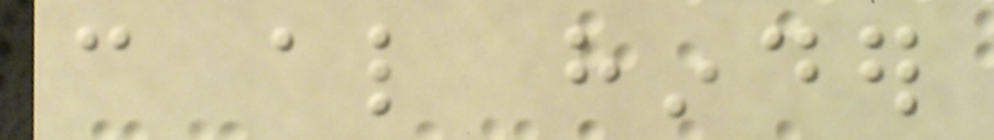can also hinder
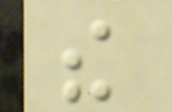the
